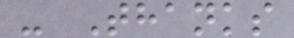- Thanks
